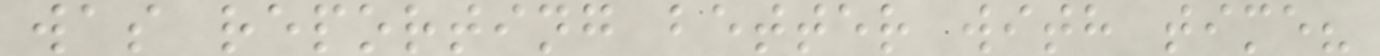was reporting better with time?
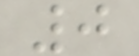0
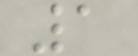1
